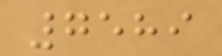7589
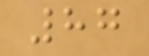87
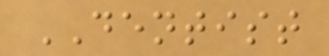DENTIST
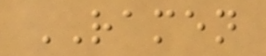RAMEN
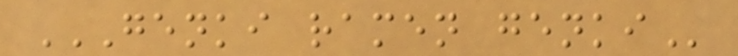GENKI RAMEN GENKI
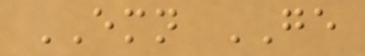EMN GE
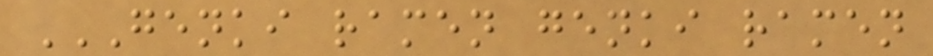GENKI RAMEN GENKI RAMEN
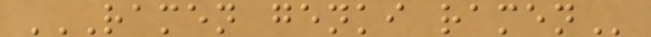RAMEN GENKI RAMEN
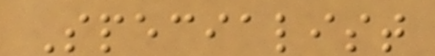Specialist
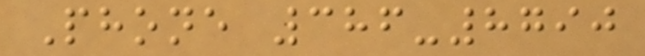Phone 386-8790
